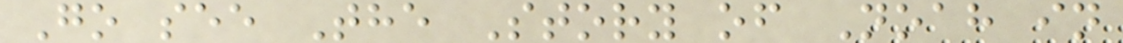Go see The Story of Noah in
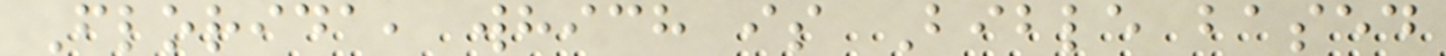Florida, which is Bible based
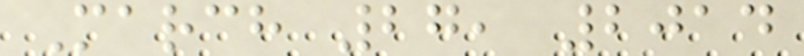March 27, 2014
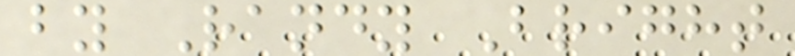by Randy Bright
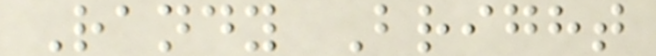Randy Bright
